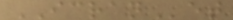ICRANet
